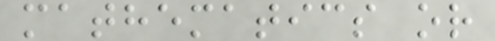mathematics or
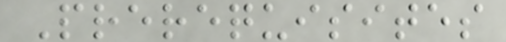Prerequisites
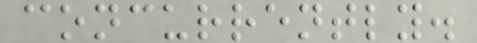concurrently.
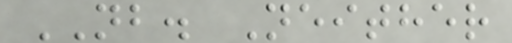NB. Neither
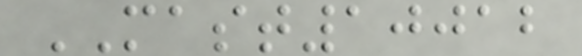MAST10012
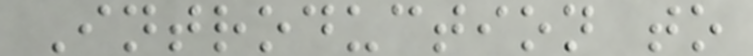Introduction to
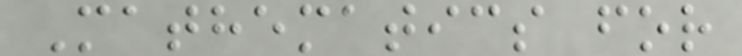Mathematics for
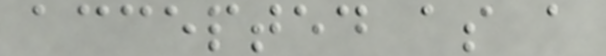accepted as a
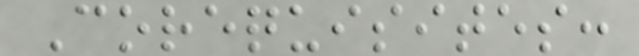Corequisites:
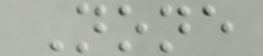None
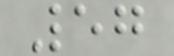57
